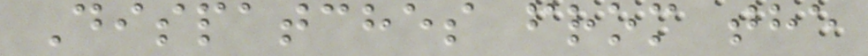Dispatches from the
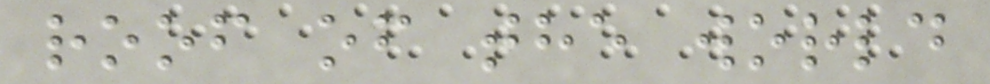roof of the world
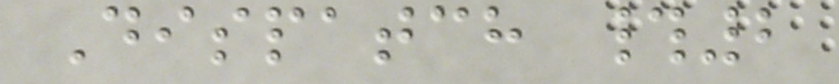Dispatch #2
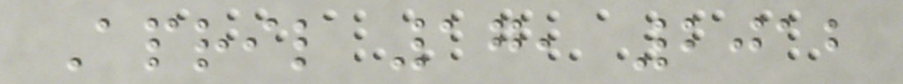April 17, 2012
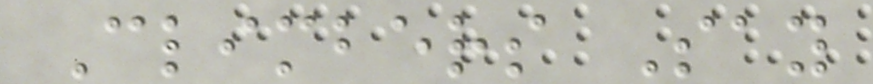Climbers Say
